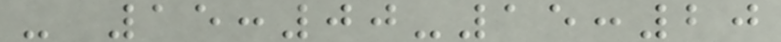- 15:00-15:20
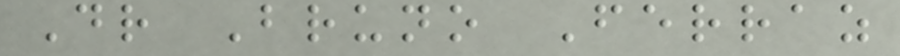Dr Bruno Ferraz
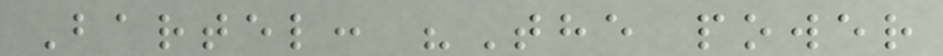Bartel: "The power
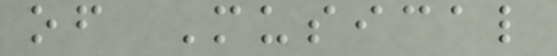of Musical
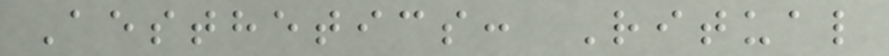Aesthetics: Ritual
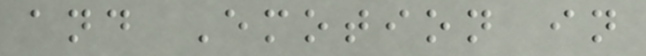and Emotion in
